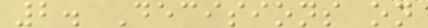2. Decisions on
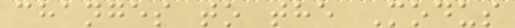changes to the Modus
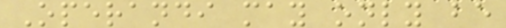Operandi may only be
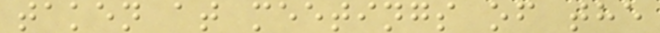taken at meetings of the
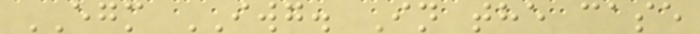EGM IWG. In the case
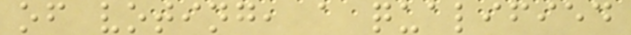of voting, a qualified
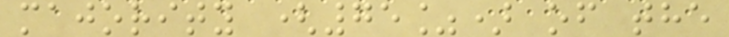majority (75%) of the
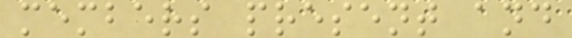members present and
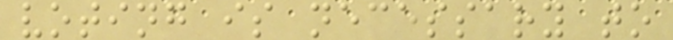voting is necessary to
